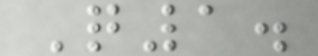Q1.
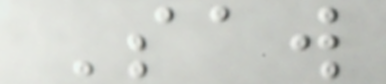Saw
